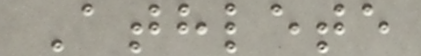Athlete
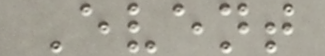Event
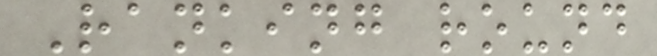Ranking round
